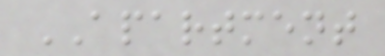APARTMENT
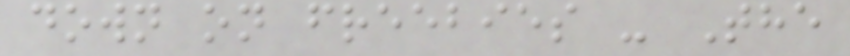down on freebies - The
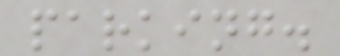parking.
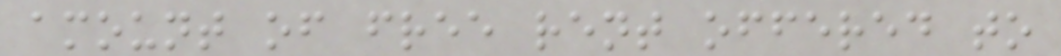amount of free rent offered to
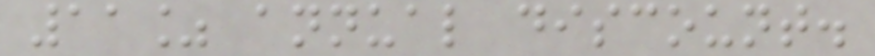11% annual discount.
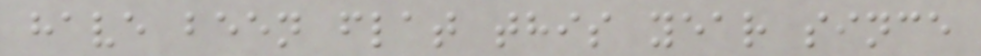have been flat this year since
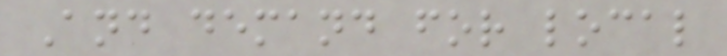And demand for local
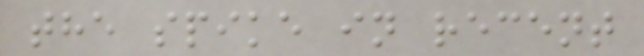the spike in recent
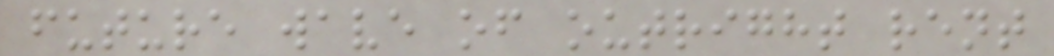future wave of outright rent
